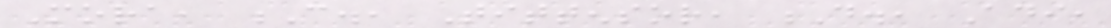Mora, C., Tittensor, D., Adi,
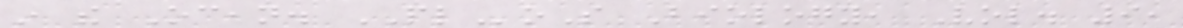in the Ocean. PLoS Biology, Vol. 9,
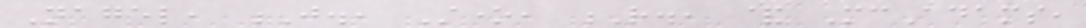Nagel, J., Stone, R., & McAdams,
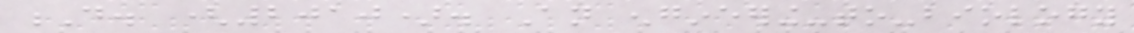D. (2010). An engineering-to-biology
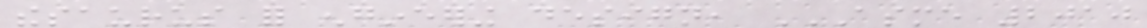thesaurus for engineering design, ASME 2010
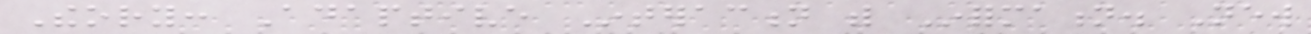Theory: Adaptive Interaction with Information. New
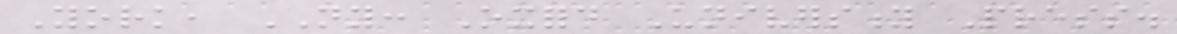York, NY: Oxford University Press.
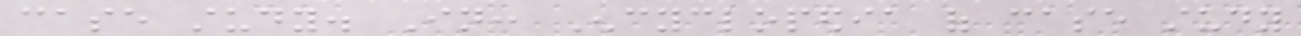case study. In: Encyclopedia of case study
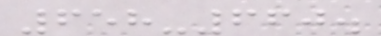658-660.
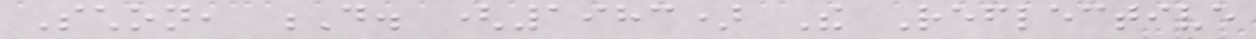Schon, D. (1983) The Reflective
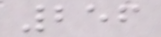256
